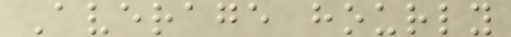Average hourly
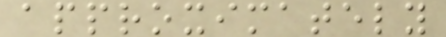approximately
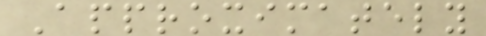Approximately
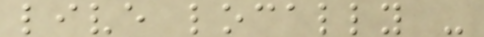live locally -
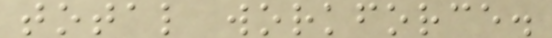total workforce.
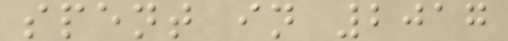spent in 2017
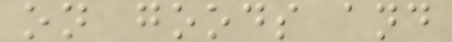on goods and
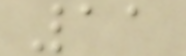11
